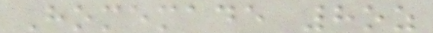Homemade 8oz
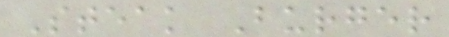Steak Burger
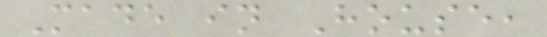Made in House,
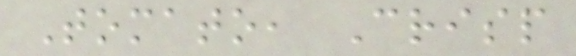Tomato, Crisp
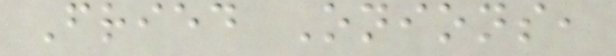Fried Onions,
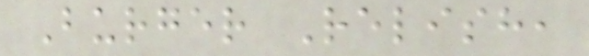Burger Relish,
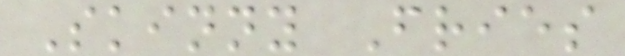Skinny Fries
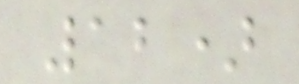12)
